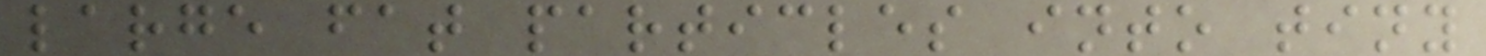large fat particles into tiny
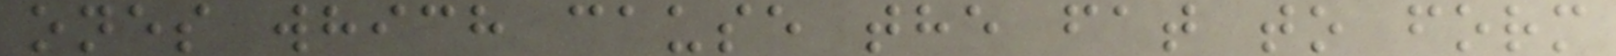ones which cause the fat to form
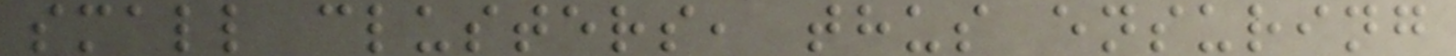small clusters, thus ensuring
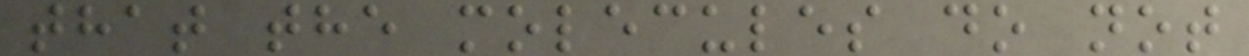that the molecules do not
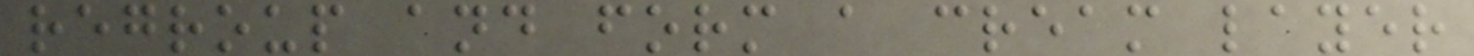regroup and form a cream layer
